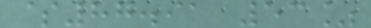$87.91 53%
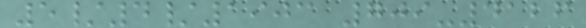5/4/1903 709-4126
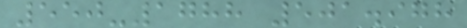550-1788 501.978
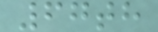67th
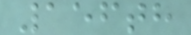156th
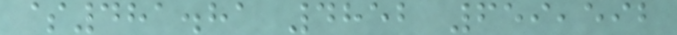$481.81 4852 659,592
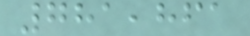781,861
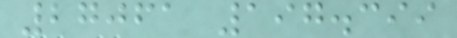27061 197.399
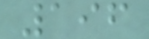196
